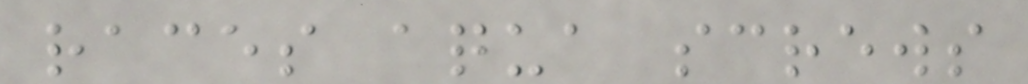races aqua screws
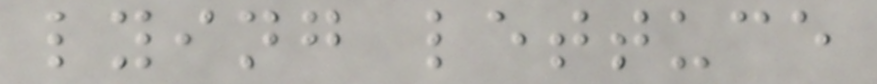lying lettuce
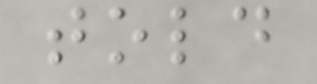told
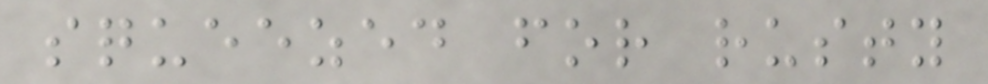squeezed for rusty
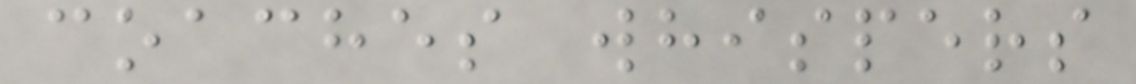coaches whispers
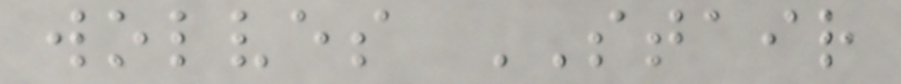wolves STAIR
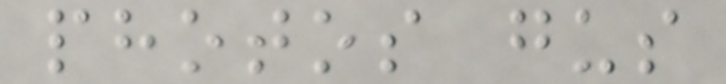photos gus
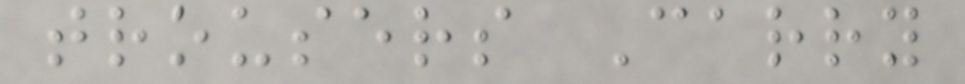trousers Carry
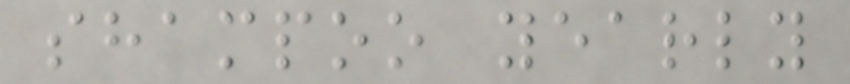shampoo yearly
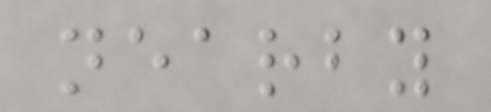nearby
